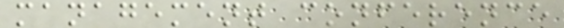management conference
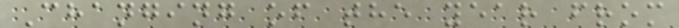Changing of the year from
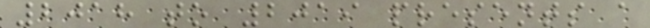2018 to 2019 presents a
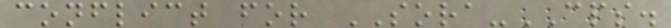conflict for SORA-CPS.
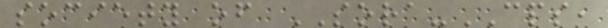society of SORA-CPS,
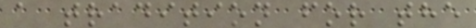a tradition for the
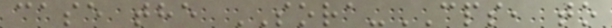case the SORA-CPS, to
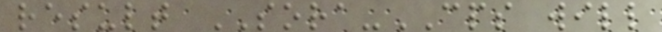result SORA-CPS will
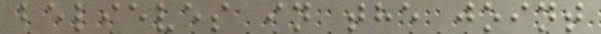believes in the joint
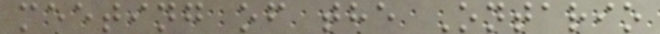meeting of the Ontario
